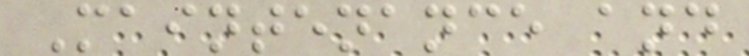Maintenance and
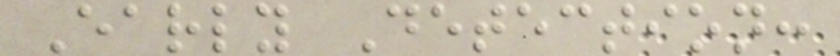Early Detection:
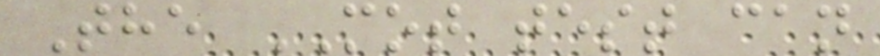The MOT test can
